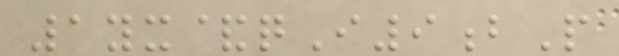1yx&qI9bP
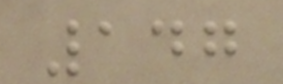147
